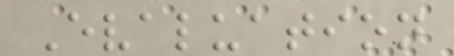Evaluation
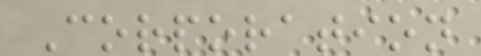Corporation
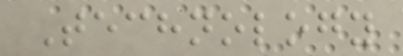Technology
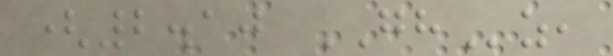(2.10 GHz,
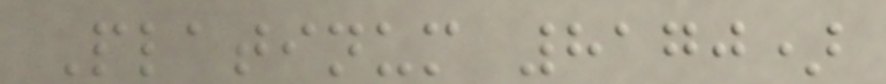Platinum 8170)
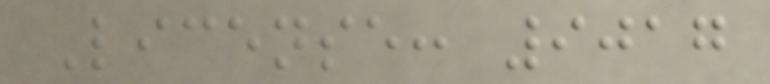License: 9017
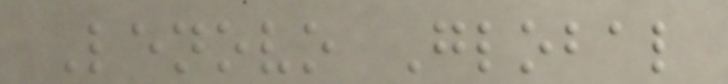Lenovo Global
